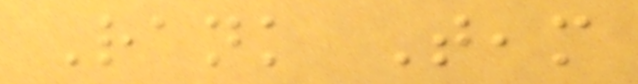Rank Team
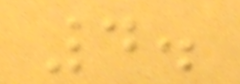4.
